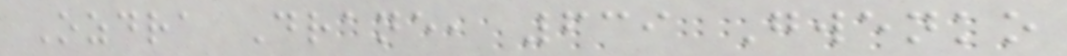Ozdra Drane, 639 Gwenko
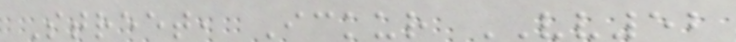Street, Ickur VV52
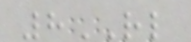8RL
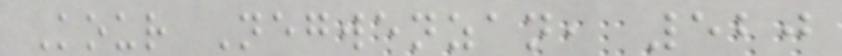Kour Negwenzan, 520
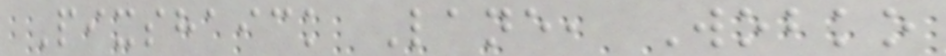Pixshaick Lane, Wobko
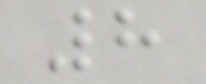8
